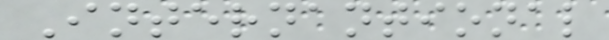Internantional
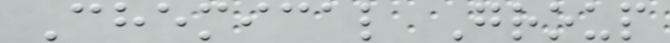Chemical Group
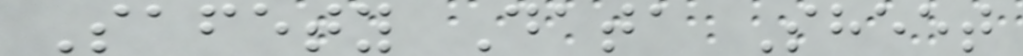Safety Data Sheet
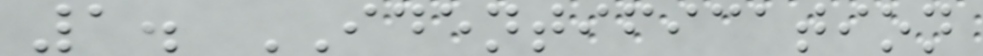1. IDENTIFICATION
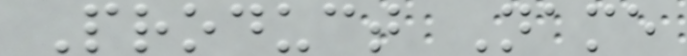Product Name
